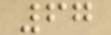67
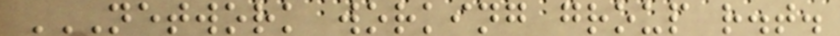NETWORK WORKING GROUP R.T.
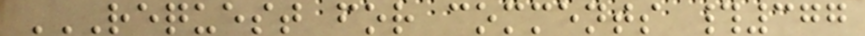REQUEST FOR COMMENTS #377
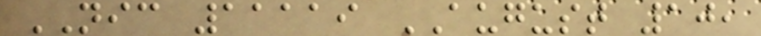NIC 11119 AUGUST 10,
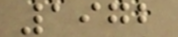1972
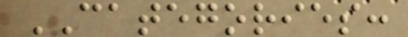CATEGORIES:
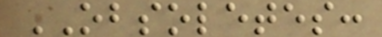OBSOLETES:
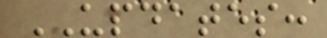UPDATES:
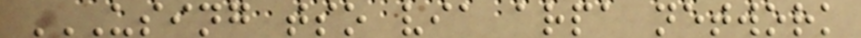USING TSO VIA ARPA NETWORK
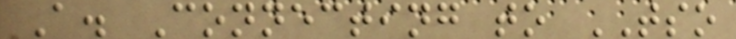A. Connecting to TSO
